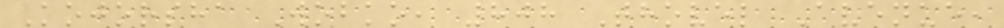Kojorsha Wobko, 808 Thovel Avenue,
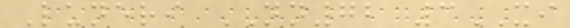Luneri NN72 3XI
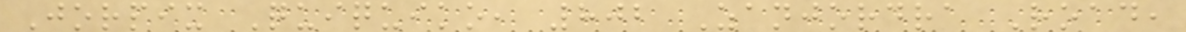Jorpix Quiquiko, 802 Zanjordra Road,
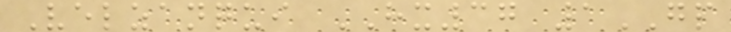Velzanqui HX37 1GP
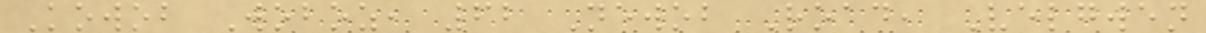Kowob Woboz, 62 Newob Road, Velgwen
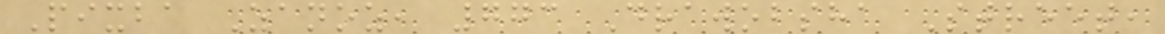Pixba Zanoz, 773 Drawobsha Street,
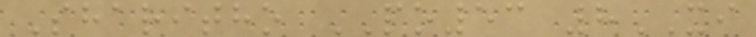Sharitho PO53 8XI
